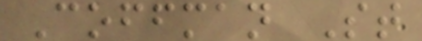Coffman St
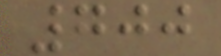700
